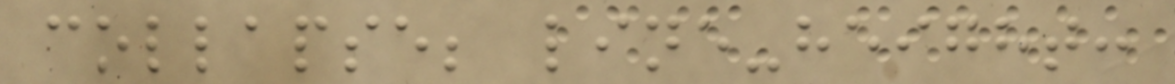collapse; line-height:
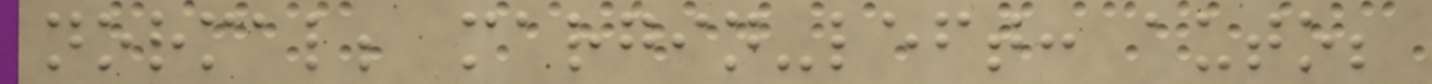normal; margin-left: auto;
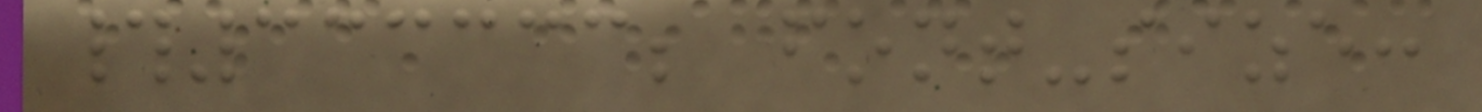#333333; font-size:
